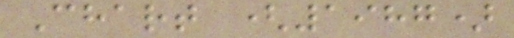Chart (1987)
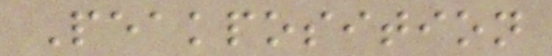Peakposition
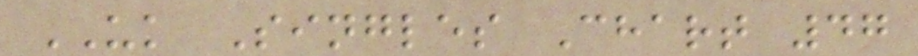UK Singles Chart 47
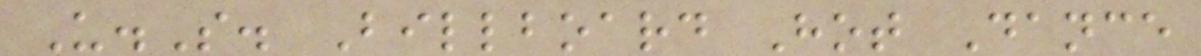U.S. Billboard Hot Dance
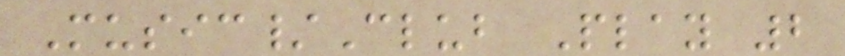Music/Club Play 2
